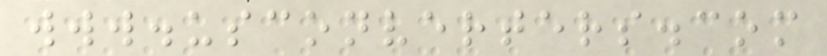www.usconverters.com
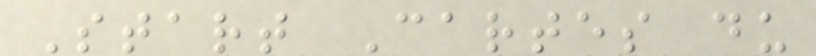Start Cartes du
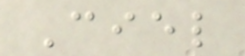Ciel
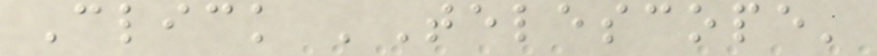Click 'Telescope'
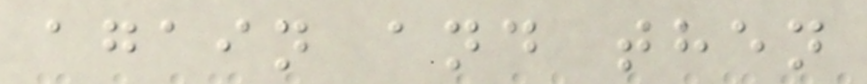again and then
